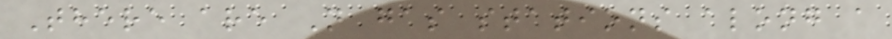There are N gas stations along a
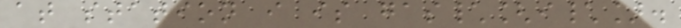at station i is gas\[i\].
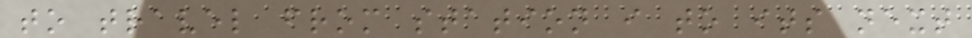to travel from station i to its next
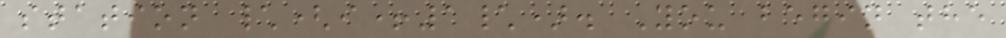station \(i+1\). You begin the
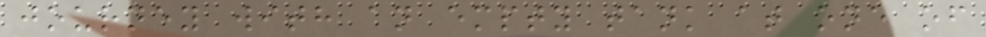journey with an empty tank at one of
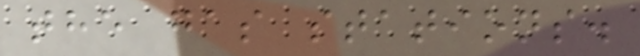the gas stations.
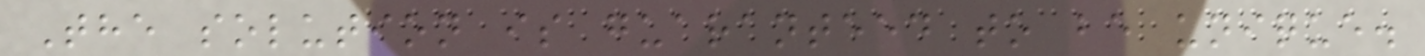The solution is guaranteed to be unique.
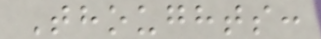Thoughts:
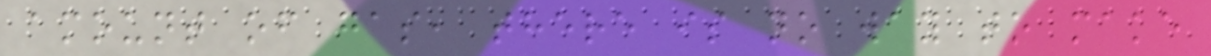amount of gas, there is no way to make
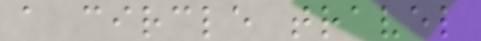a circle travel
